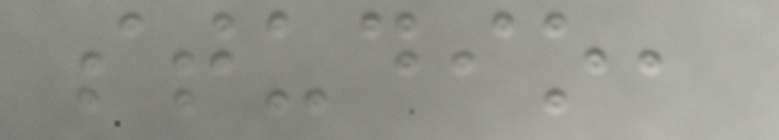studio,
